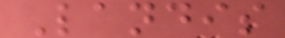Landis
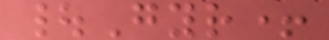|Gyr+
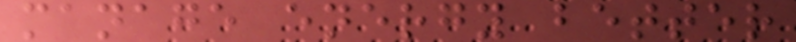manage energy better
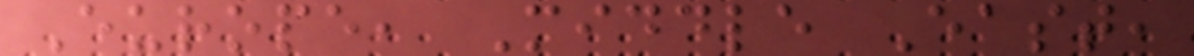Europe, Middle East,
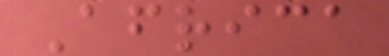Africa
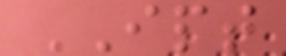IPT
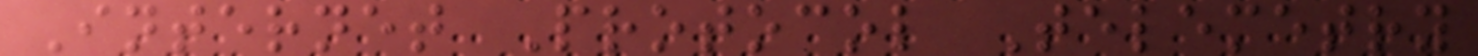Internet Protocol Telemetry
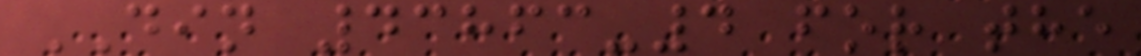DIN 43863-4 for the
